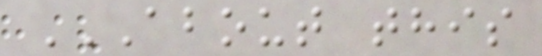ABOUT THIS
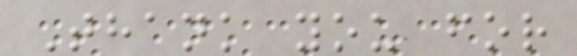Thank you for
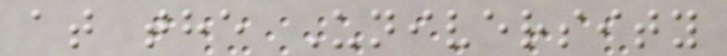at the University
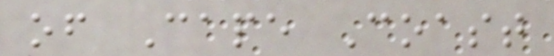of Cape Coast
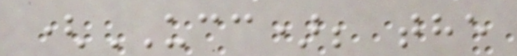(UCC); the
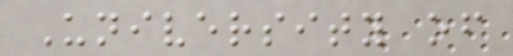University of
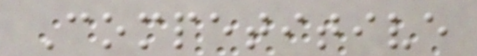Competitive
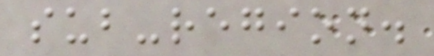sub-region.
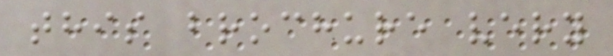this brochure very
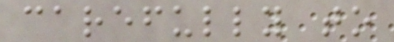carefully to
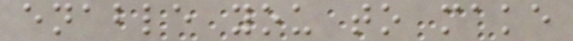enable you to make
